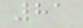81
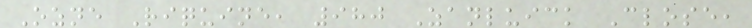Ozne Riquine, 980 Zanluick Close,
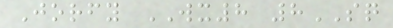Jorfy WX8 8SQ
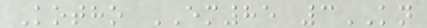Kotho EM85 3KN
